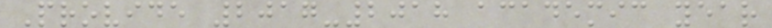Provide 2017-2018 academic year
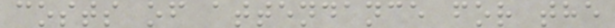costs of attendance for the
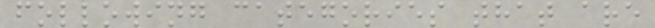following categories that are
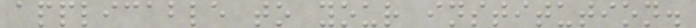applicable to your institution.
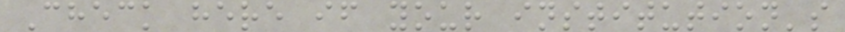Check here if your institution's
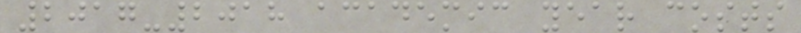2017-2018 academic year costs
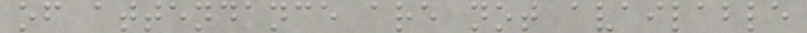of attendance are not available
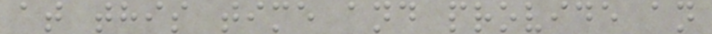at this time and provide an
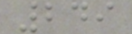249
